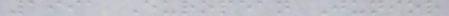1991 European Junior
